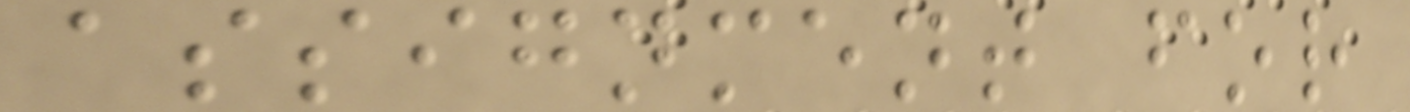assignment for
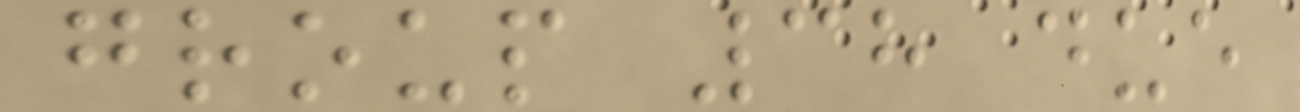group 38 due
